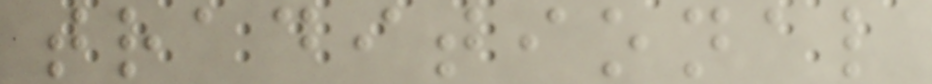traditional
